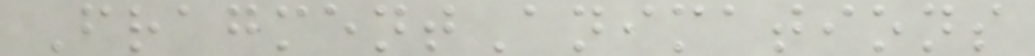FragmentAnimations
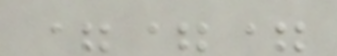===
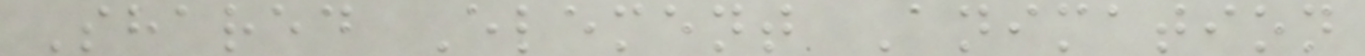Shared Element Animation
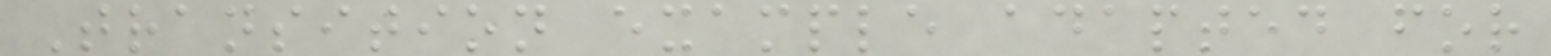Transition example adapted for
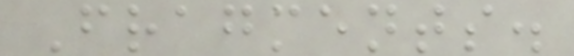Fragments.
